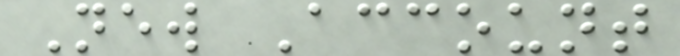New Account
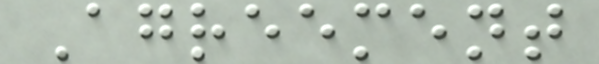Agreement
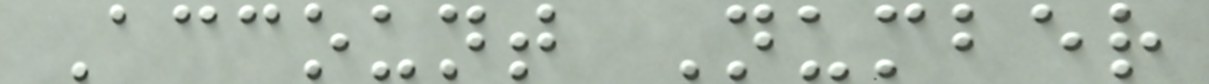Account Number
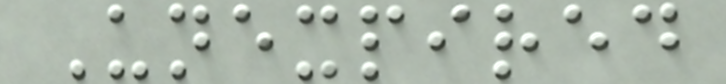Unexpired
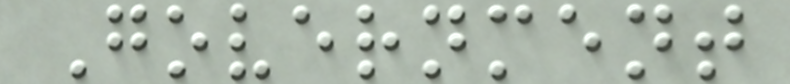Government
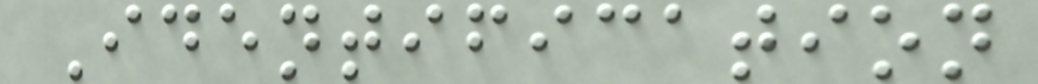Identification
